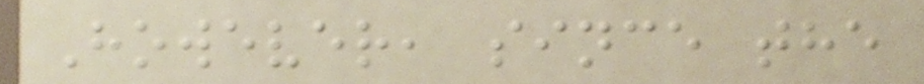However, since the
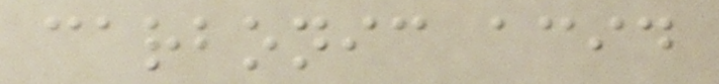carbonic acid
